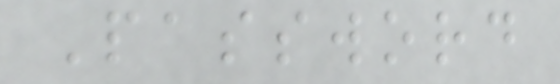Password
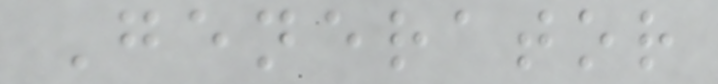Generator
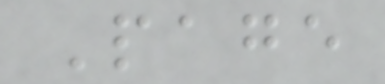Page
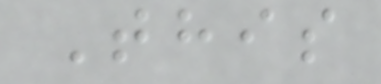This
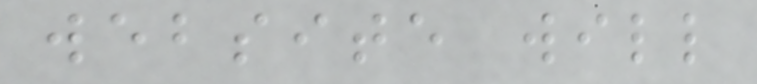website will
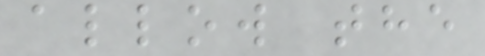allow the
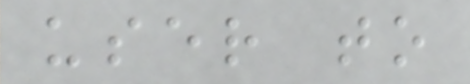user to
